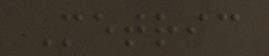Metric
